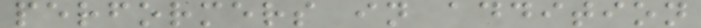performers in addition
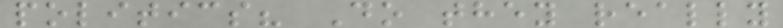politics? Do they really
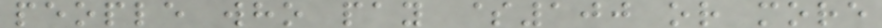people who pay $100 or more
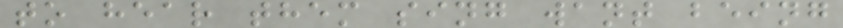to hear them sing want being
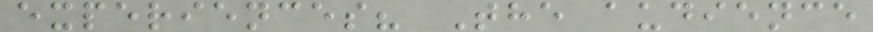experiences? The audience
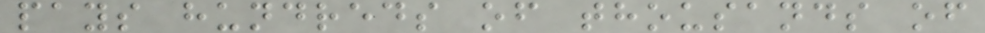pays hundreds of thousands of
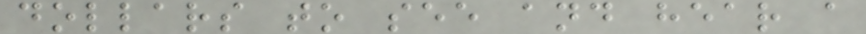dollars to see and hear a
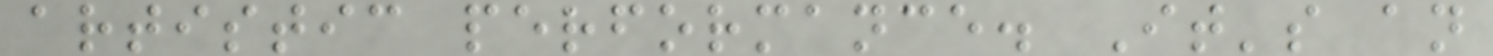artistic performance. It's an
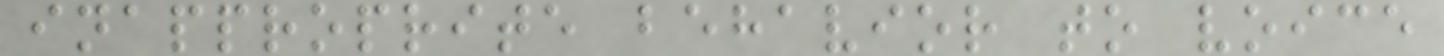inapproprite behavior to voice
